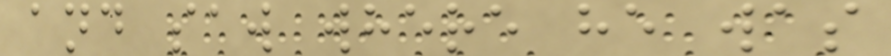and saw where he was
